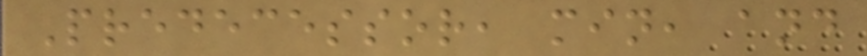Predecessor, min, and
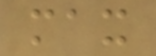max
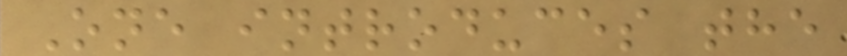One introduces the
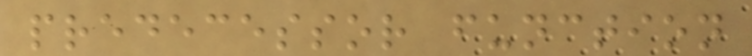predecessor function
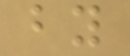by
